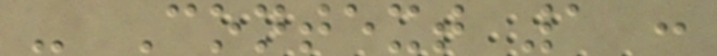- Context 1 :
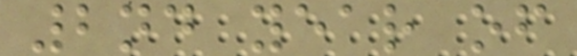2nd year of
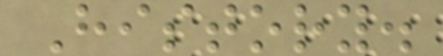History.
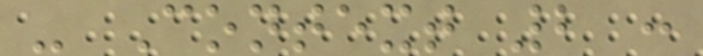- Context 2 :
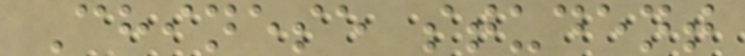Chinese student
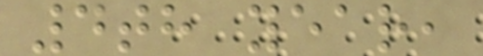4th year,
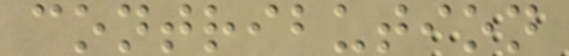contribution
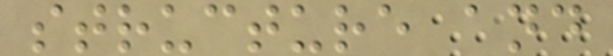structure and
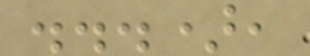...),
